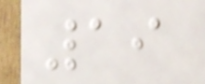19
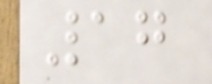17
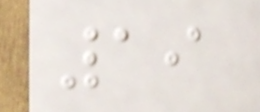19
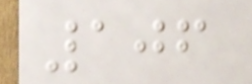106
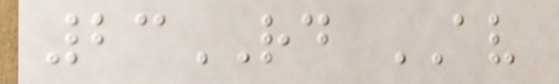23RD AV
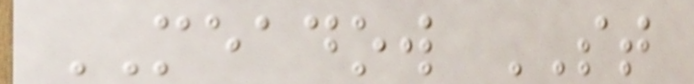MEADOW ST
